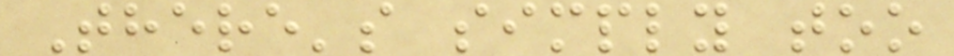There's simply too
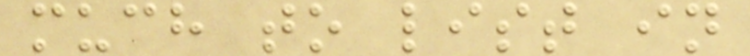much to list in
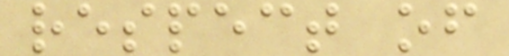respect of
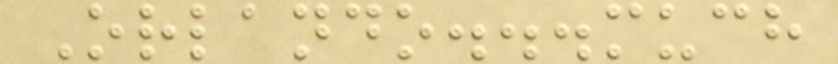Orlando...much
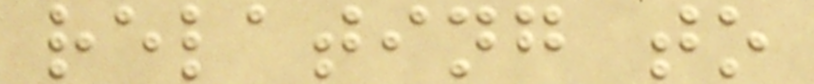relating to
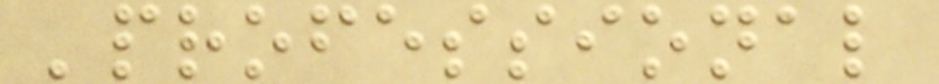'professional
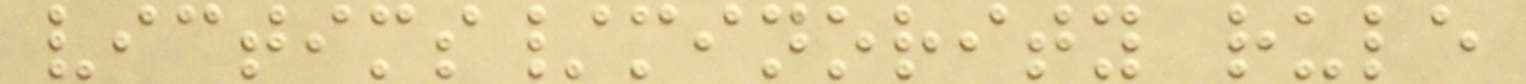victims/minority rule
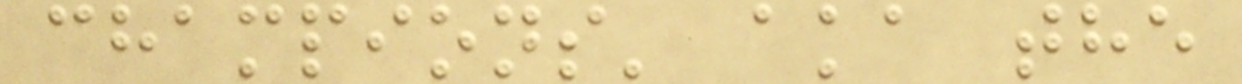champions' aka the
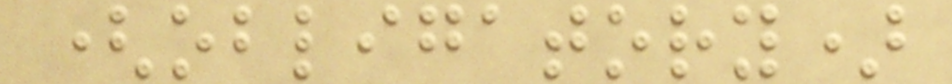(obligatory)
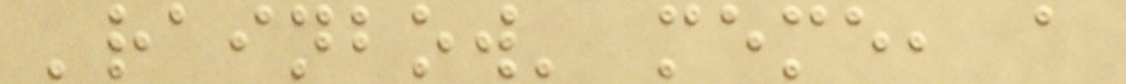'rainbow' meme, a
